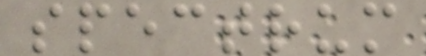spectrum
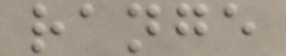range
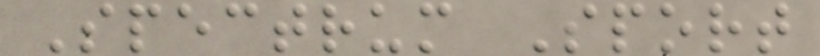Spectrum Sport
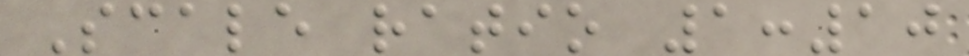Scale ratio 1:10
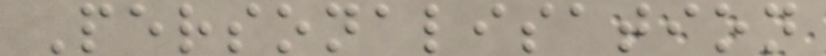Personalisation
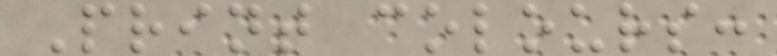Print colours:
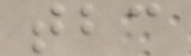tbc
